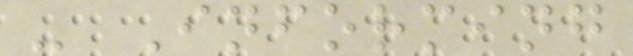- Informing
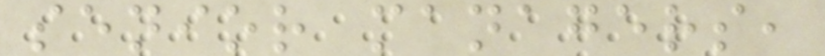senior managers,
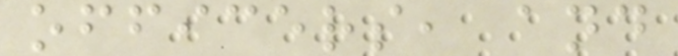officers, and
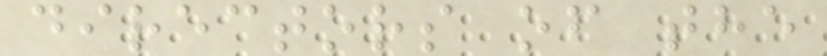directors of the
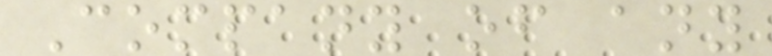Company of any
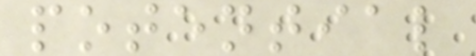potential
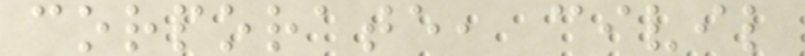corporate, civil
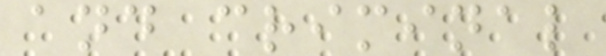and criminal
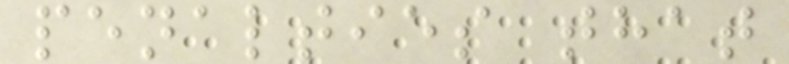penalties that
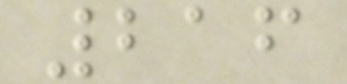216
